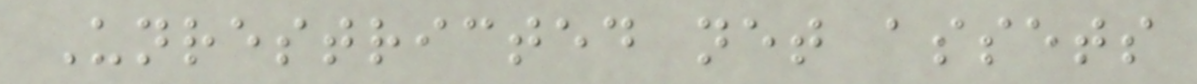Unrestricted net assets
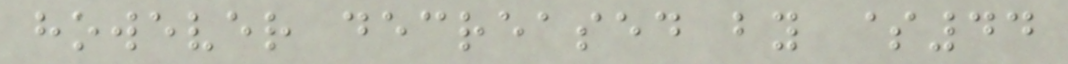however decreased by $44
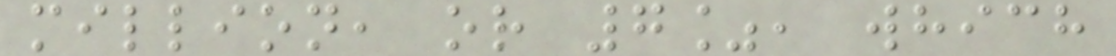million, or 7%, which
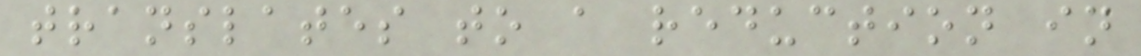translates to a reduction in
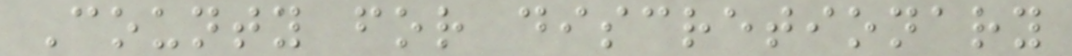County for discretionary
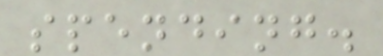spending.
